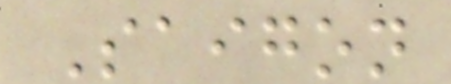Saigon
